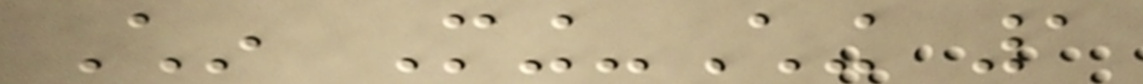Chin Ming-Ching 1
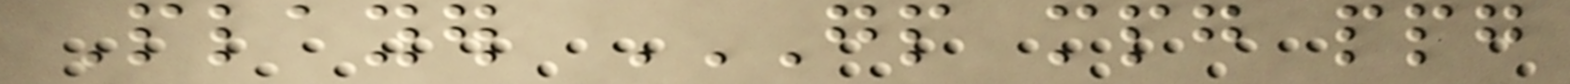Player GP MPG PPG
